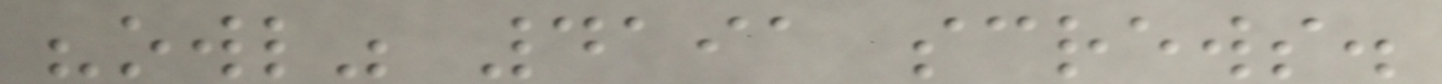"owl" 4191 screws.
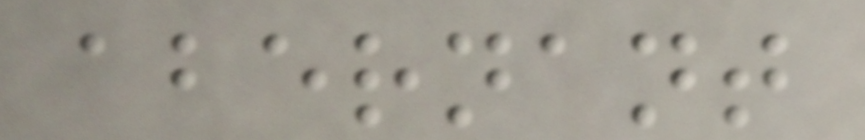abernant
